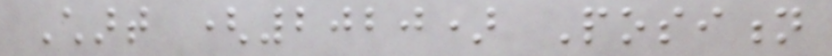Chart (2020) Position
